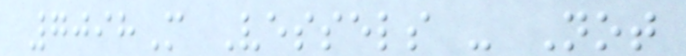7098M Vessels - Not
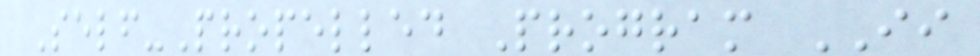Self-Propelled Program II
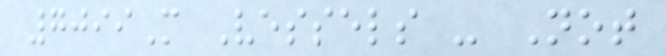7099M Vessels - Not
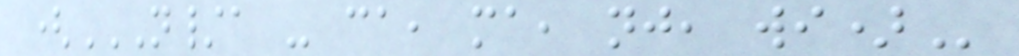(N/A - CA, MA, NJ, WI)
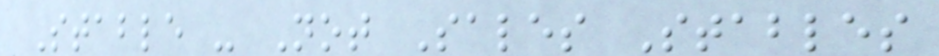Stable - Not Sales Stables
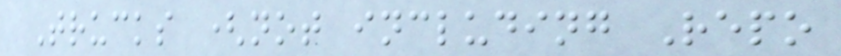Trucks (not including Repo
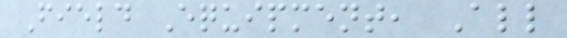Field Equipment, All
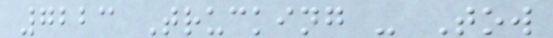7223 Trucking - Tow
